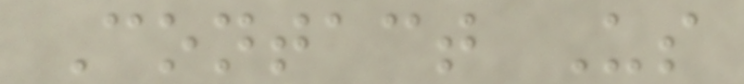Contact Us
